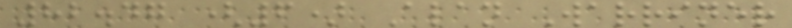82.47 (6) Alan Warriner
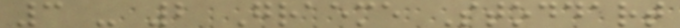3 - 2 Graeme Stoddart
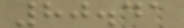80.41
